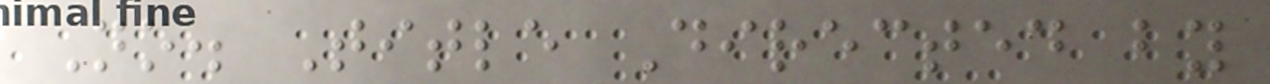No. Title Directed by
